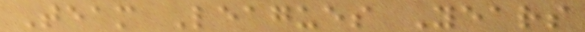Team Leagues Years
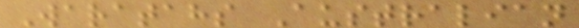Waratahs Australian
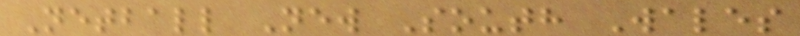Netball New South Wales
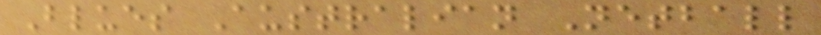Blues Australian Netball
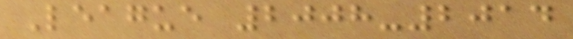League 2008-2014
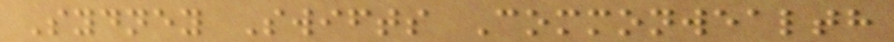Sydney Swifts Commonwealth
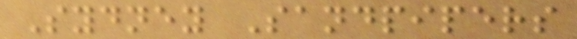Sydney Sandpipers
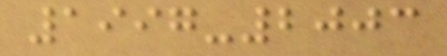1997-2003
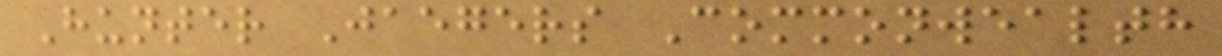Hunter Jaegers Commonwealth
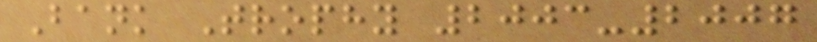Bank Trophy 2003-2007
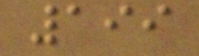199
